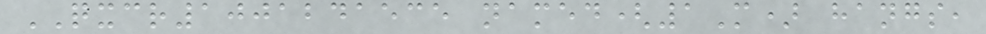QXCR1001241535 named(1M) hangs,
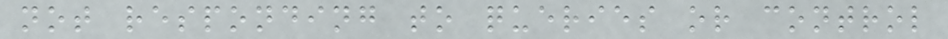not responding to queries or control
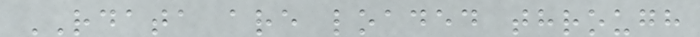RDATA are loaded through
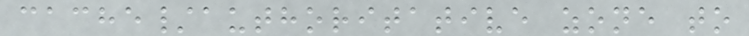cache/authoritative zone to
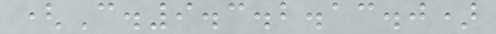(C.9.3.2.13.0)
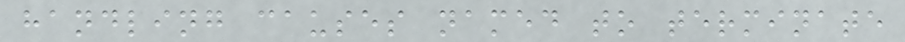handling causes named to terminate
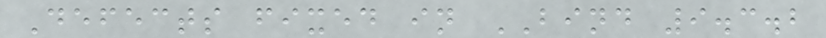Defects fixed in BIND 9.3.2
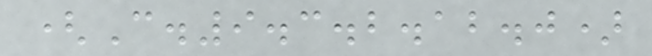(C.9.3.2.12.0)
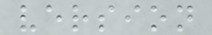version
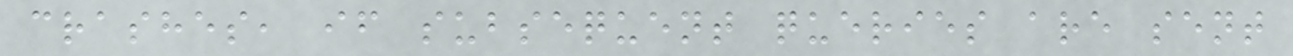crashes, if subsequent queries are sent
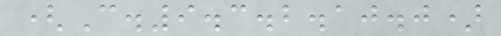(C.9.3.2.10.0)
